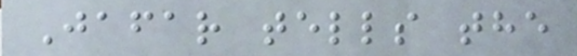Jafar tells the
